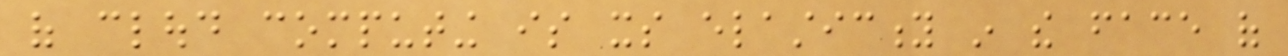of cloud computing is its elasticity in the face of
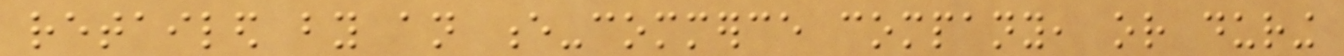retailed by an e-commerce company, or during
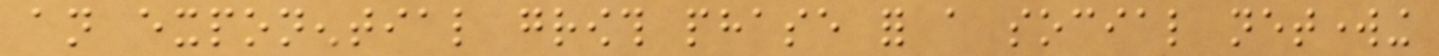an exponential growth phase for a social networking
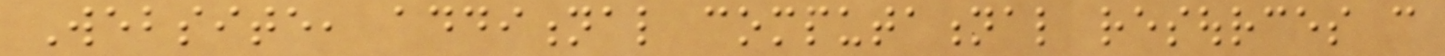Website, additional computational resources can
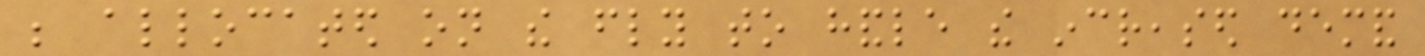be allocated on the fly to handle the increased demand
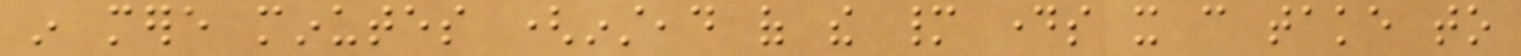in mere minutes (instead of the many days it can take to
